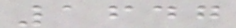1647
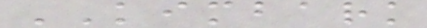KIMBARK
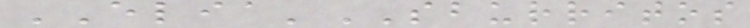ELIA'SBURRITOS
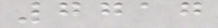7717
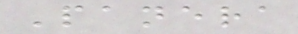Panera
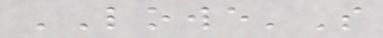LOWE'S
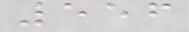556
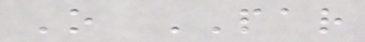O PAR
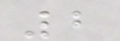2
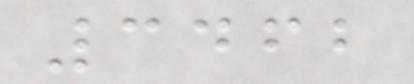3462
